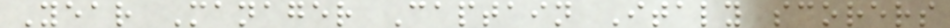Year Manager Captain Italy scorers
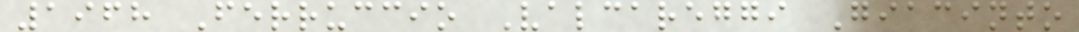1968 Ferruccio Valcareggi Giacinto
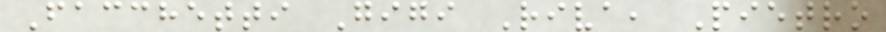Facchetti Gigi Riva, Pietro
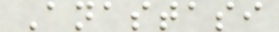Anastasi
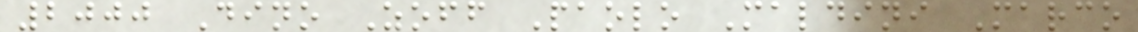2000 Dino Zoff Paolo Maldini Marco
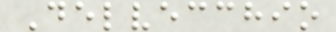Delvecchio
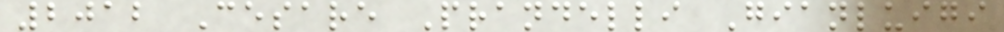2012 Cesare Prandelli Gianluigi
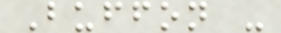Buffon -
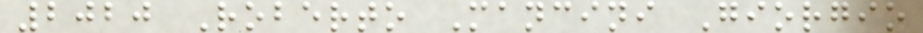2020 Roberto Mancini Giorgio
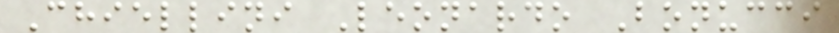Chiellini Leonardo Bonucci
